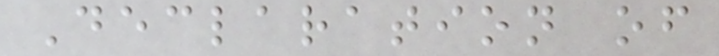Declaration of
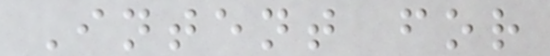Intent for
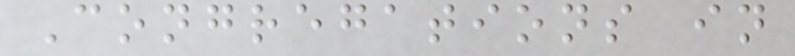Congregations in
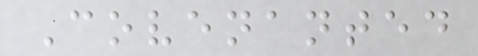Covenanted
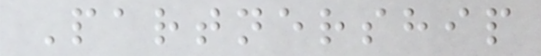Partnership
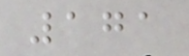171
